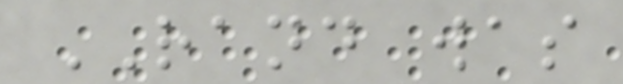RAND was
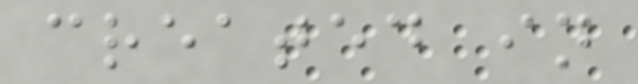created in
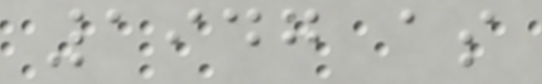1947 as
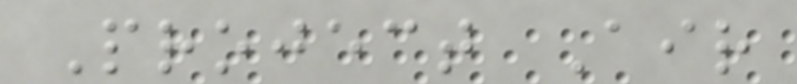Project Air
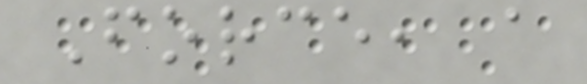Force, a
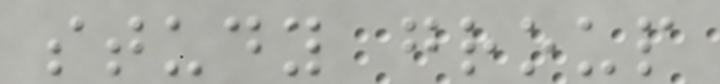study group
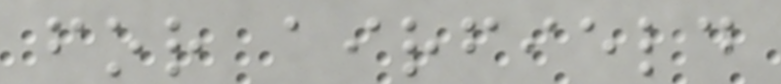for airfield
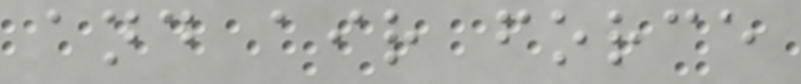and air force
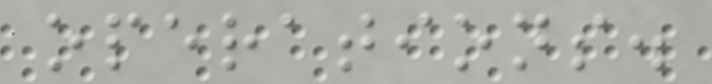operations.
